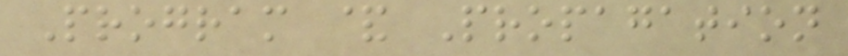Program & Propagation
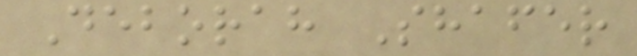Deborah Shafer
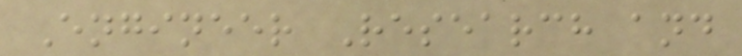Engineer Research and
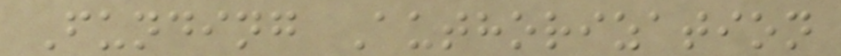Funding Authorization
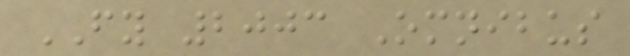FY 2003 Omnibus
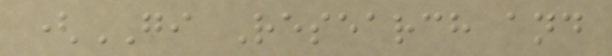(GI Research and
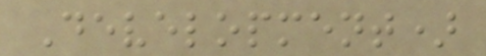Development)
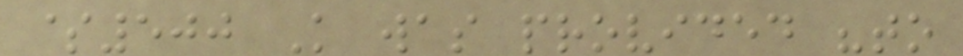$500 K was provided "to
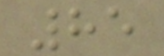85
